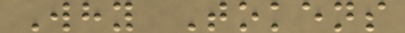Why Tokens
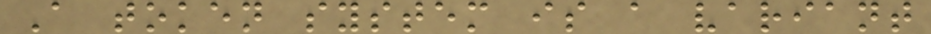A token system is a variant
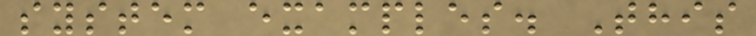system examples. This
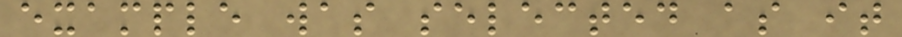example was selected as it
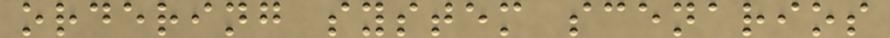ordering system scenarios
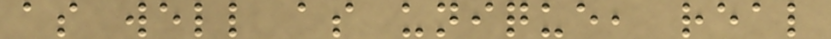as well as unique, real
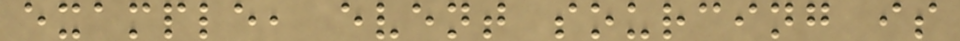example, event sourcing is
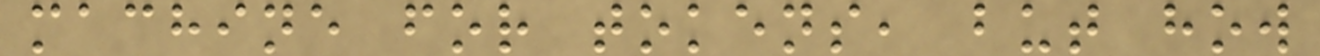machine for tokens, but how
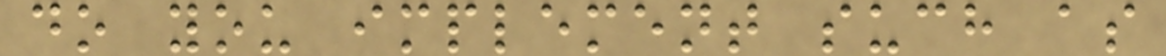do you implement such as
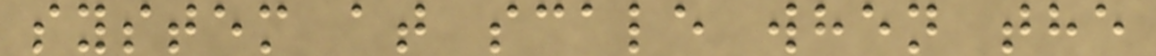system at scale when the
